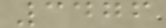3476
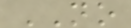NO
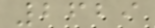2629
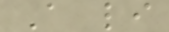A li
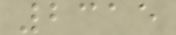2315
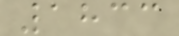1833
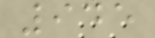945
